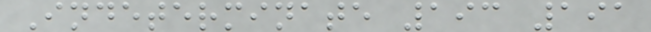Indeterminate 193 191
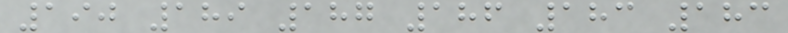190 189 187 186 183 183
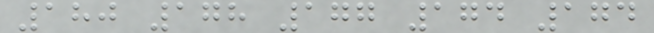180 178 177 174 174
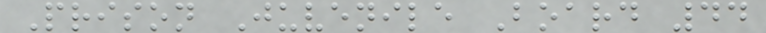Prison Juvenile Board 44
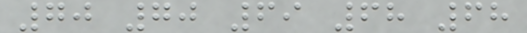70 70 69 68 68
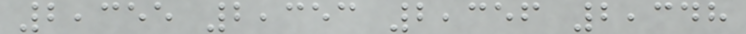2,355 2,353 2,356 2,348
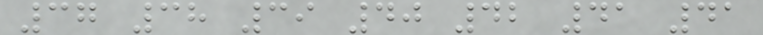37 38 39 40 42 41 41
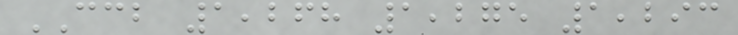CCB 1,268 1,275 1,293
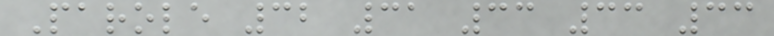Parole 32 31 33 33 33
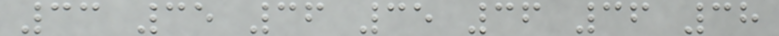33 35 36 35 36 36 38
